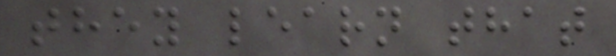they learn that
